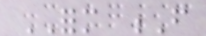FORM F
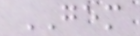GEM
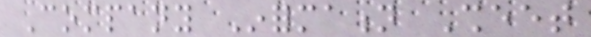Company Information Sheet
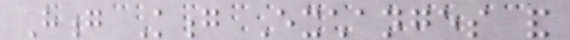Hong Kong Exchanges and
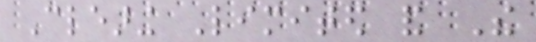Clearing Limited and The
